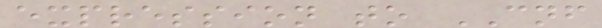expression to CNF
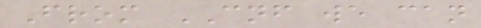From CNF we can
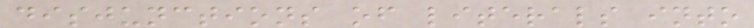disjunctions of literals into
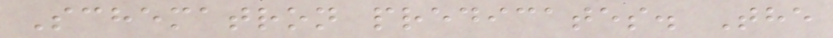Schematron predicates. The
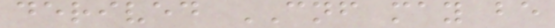derived CNF may be
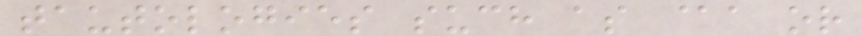tautologies such as @a or
